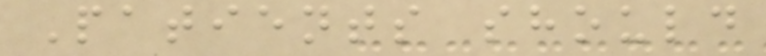Patients should
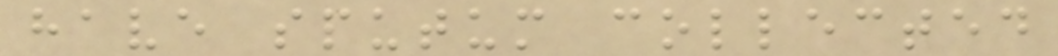have sputum collected
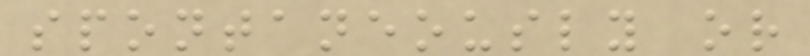spontaneously or
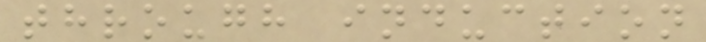through induction
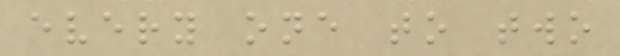every one to two
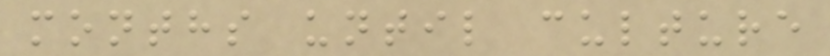months until culture
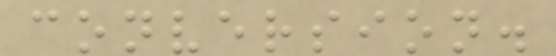conversion.
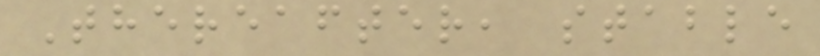Thereafter, stable
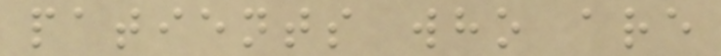patients who are
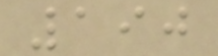190
